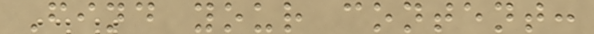Find your content:
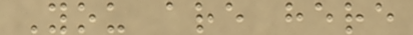You are here
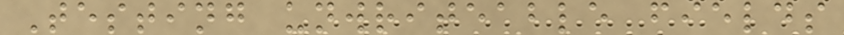Testing unwriteable fields
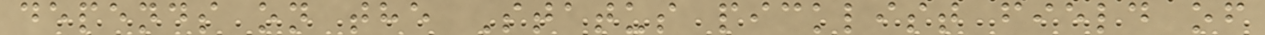depends on the Status picklist field of
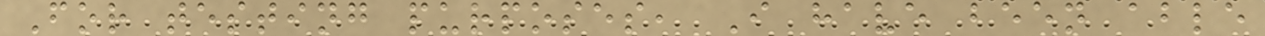For testing purposes, I have been able
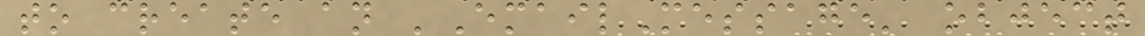to create an 'EmailMessage' object
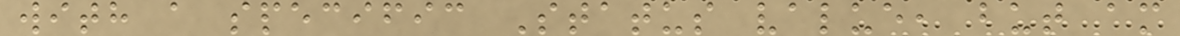with a specific Status value, but am
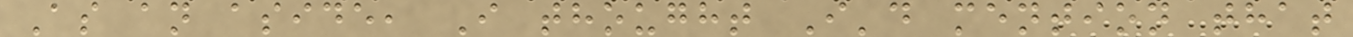As an aside, I thought I'd mention that
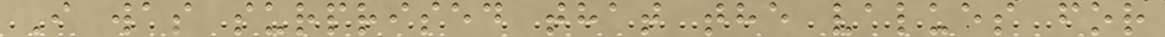I was surprised that the values for
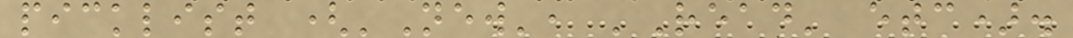picklist ('New', 'Read' etc).
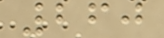260
